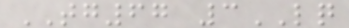TG67 3LQ
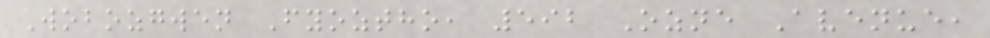Wobozgwen Fyoztho, 592 Ozne Avenue,
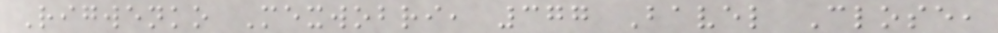Rigwenko Mexwobri, 377 Bavel Close,
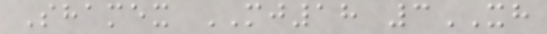Shamex MJ18 3XH
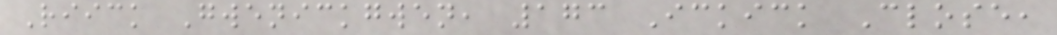Riick Gwenickgwen, 173 Ickick Close,
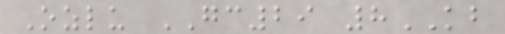Ozlu GC29 8KB
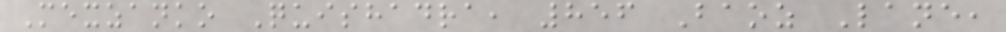Mexzanko Quishadra, 856 Baoz Lane,
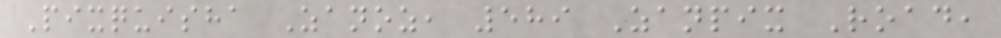Pixquisha Zanoz, 589 Zanpix Road,
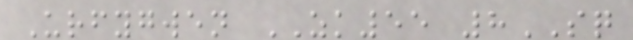Urfygwen ZK55 8SQ
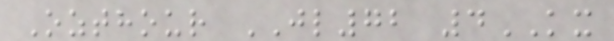Ozthour JL72 4KX
